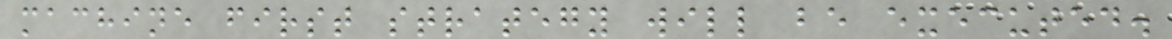machine first strategy will be executed.
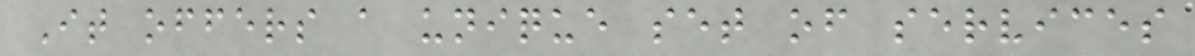It offers a unique set of services
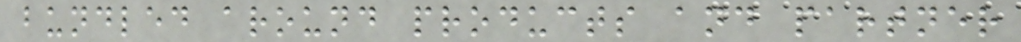bundled around products and partner
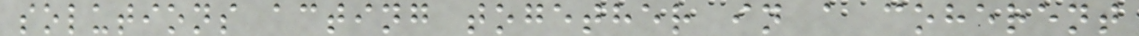solutions acting together in a coherent
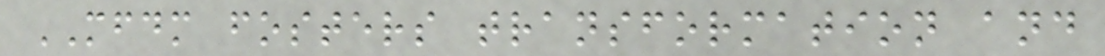MFDM fosters transformation and
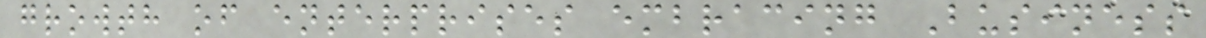growth of enterprises embracing Business
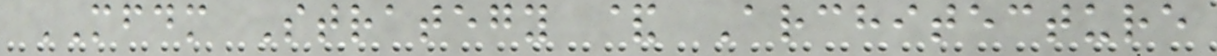MFDM Strategy & Architecture
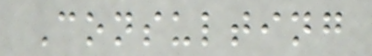Consulting
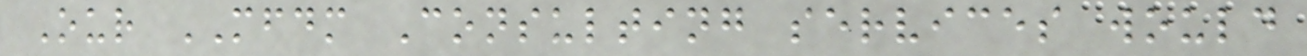Our MFDM Consulting services would
